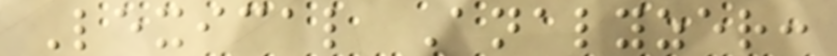Lexical Analyzer:
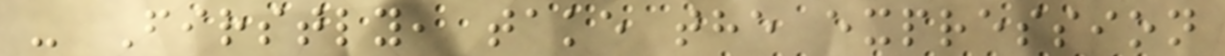- Firstly, take the expression
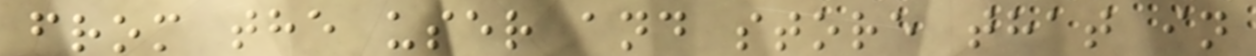from the user and store that in
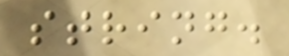string.
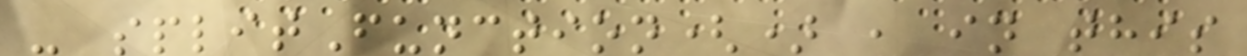- splitFunction() , in this
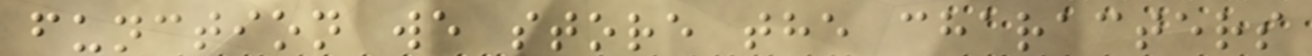function we store the characters
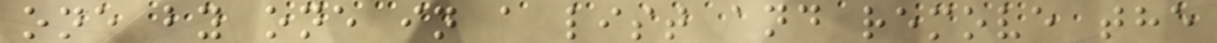one by one in a list and remove the
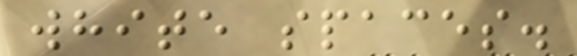white spaces.
